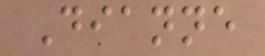Dianne
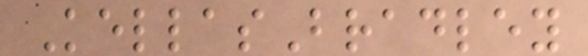KellasBradley
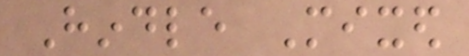Hindle Mixed
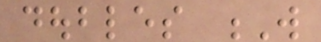doubles W
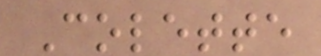Colette
